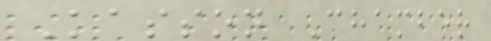Kasson Chamber
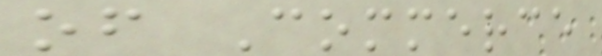of Commerce
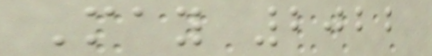May 2022
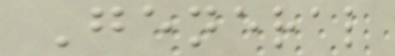General
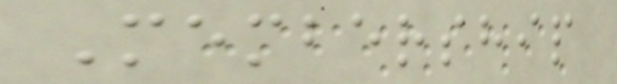Membership
